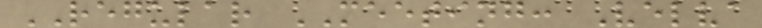REGULAR MEETING: Velva
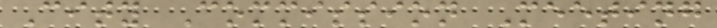City Commission Meeting
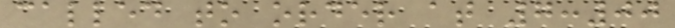called to order at 7:00
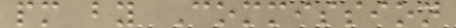pm by Commission
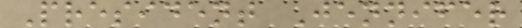President Jennifer
